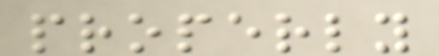properly
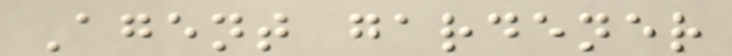Agent gardener
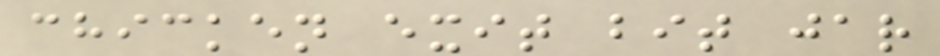chicken exit bit jar
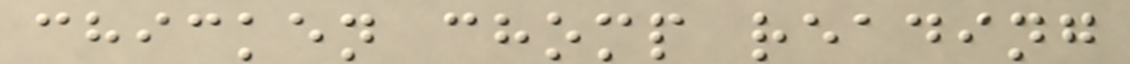chicken chomp reading
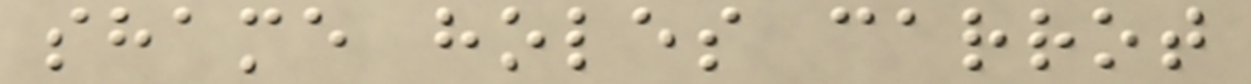shame holes carrot
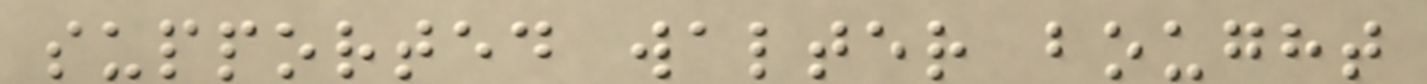supported walter bought
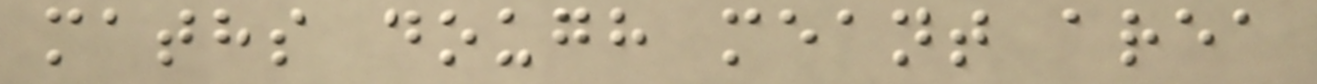maths dough meant area
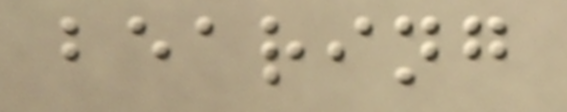bearing
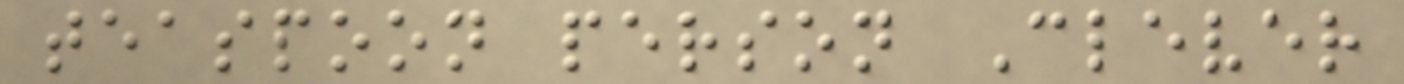teaspoon person Clever
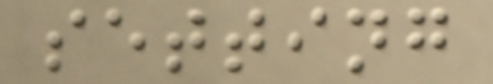setting
